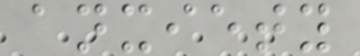anxiety
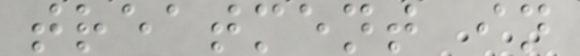treatment in
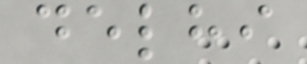delhi
